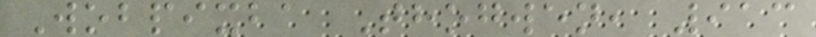Wobpixba Thogwen, 913
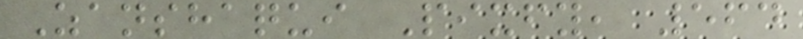Zanshaqui Pixfy, 564
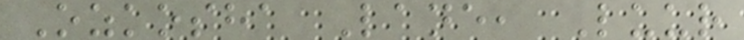Ozkosha Lane, Luur
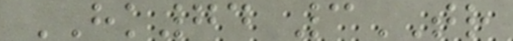HK74 3TR
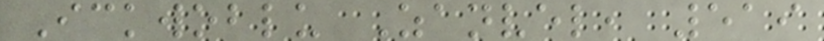Ickwoblu Zanvel, 519
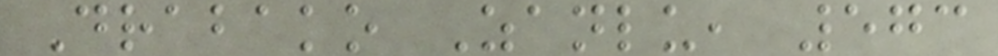Drabako Zanlu, 573
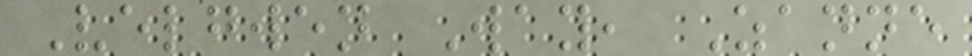Velgwen Way, Zanne
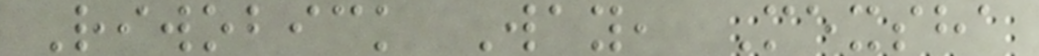Riwobick Way, Mexsha
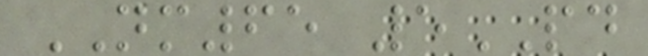NM65 5PD
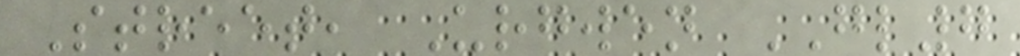Street, Urgwen GL7
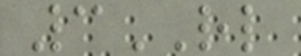3RL
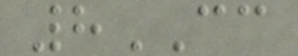8CC
